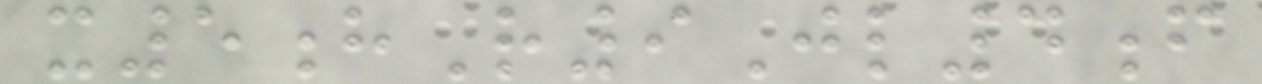x5hR9Jl4f
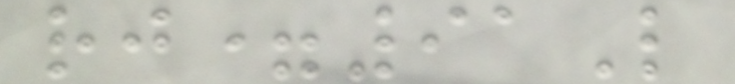rj=91L
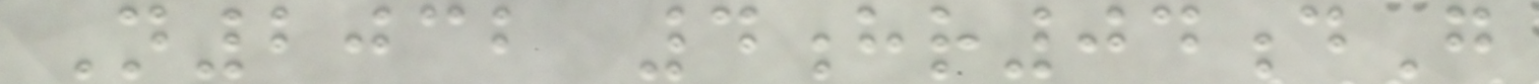N2032 4hr04dG
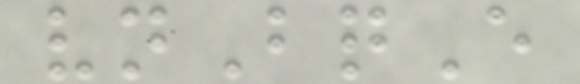vnBqE
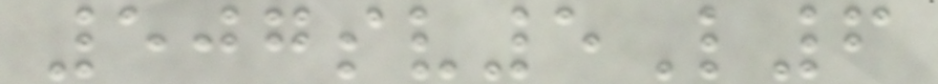507sv5L6
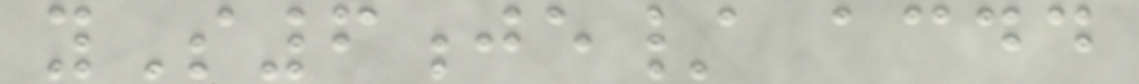yS6je/ acdd
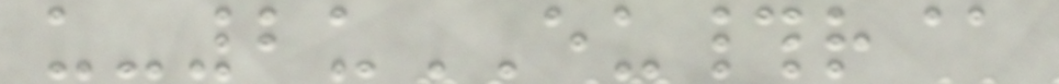u-2uEU#r@
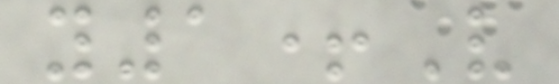y1+V
